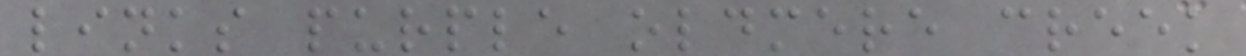links purple oldmere creek
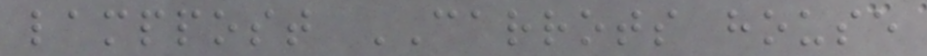lamppost CARROTS house
